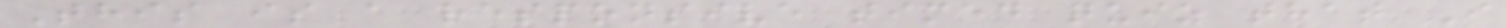This is a responsive timed quiz that I
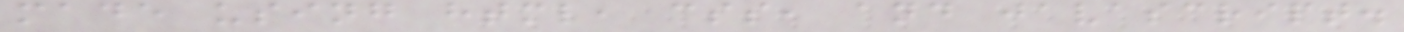made using html, css, and javascript.
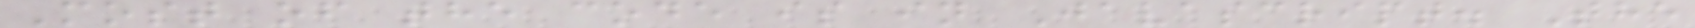Most of the code is in Javascript. The
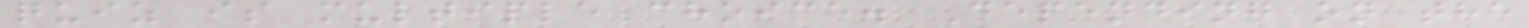quiz is multiple choice. Depending on the
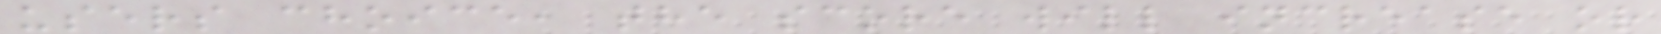users choice, the score will increase or
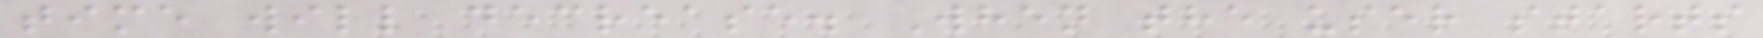time will decrease. When the user starts
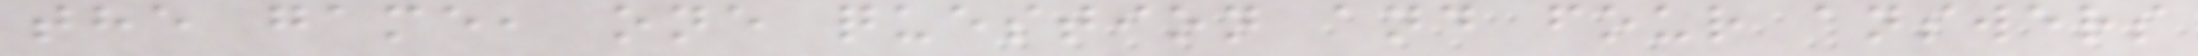the game, one question and four answers
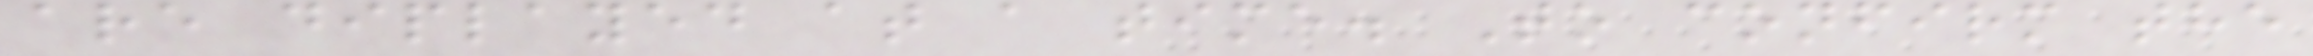are diplayed at a time. To confirm the
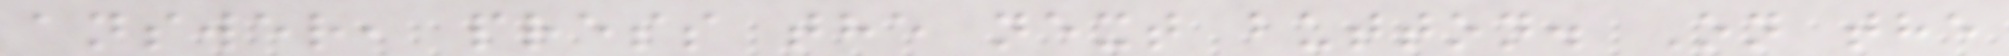answer, press the next button. On the
